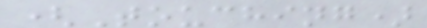(Touching)
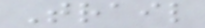Trail
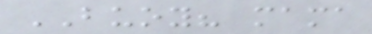BUOY? mama
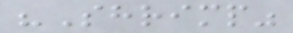"Shrimp"
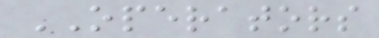OPERATORS
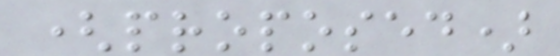(proposed)
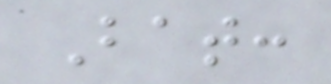Bat:
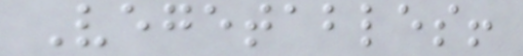Vegetables!
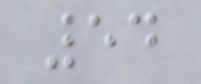54
